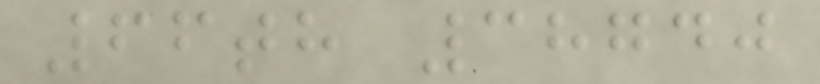66th 38740
